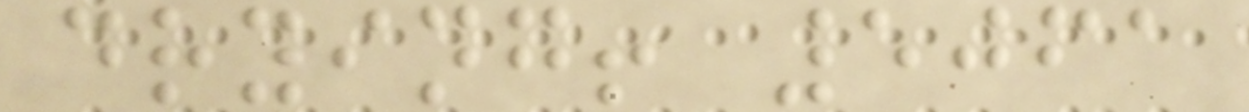drying! 5061
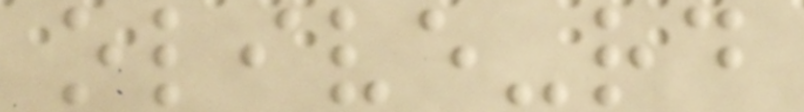olive-rd
